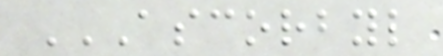ASCORBYL
